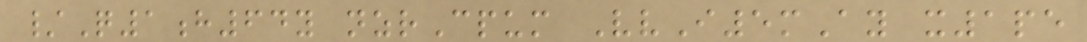/Q1h64y nzrCpum VvI5mAy x1pe
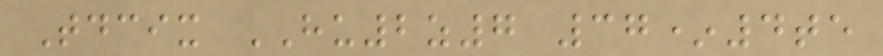Tdcix HU2z7 37*4te
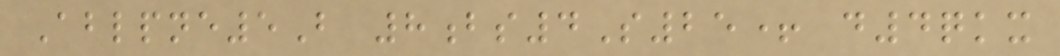Ablpne5B 8bs4S25+ d4qkx
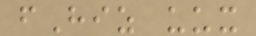fHiz uux
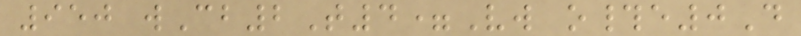950 wCb2T4=Vw o#e0D
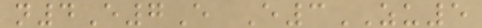n4E7E E3ZU5
